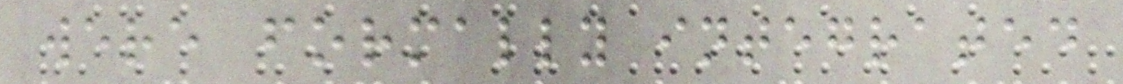were formally integrated
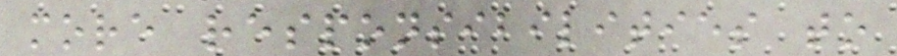more responsibilities to
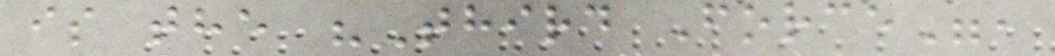is the "Third Force",
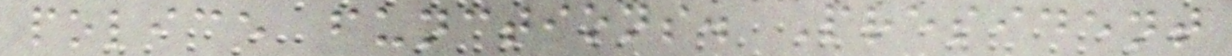police functions. President
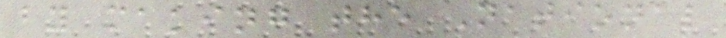by making the National
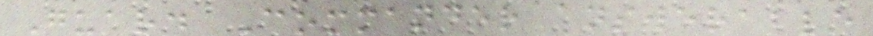Guard Commander answerable
